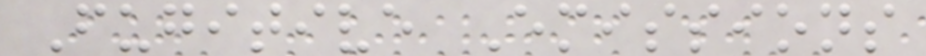Fugitive Emissions
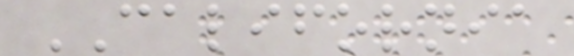CALIFORNIA
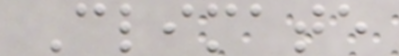Climate
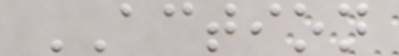ACTION
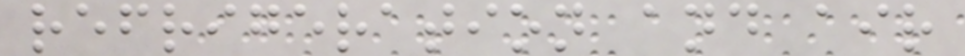refrigeration and air
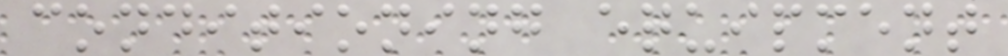conditioning equipment
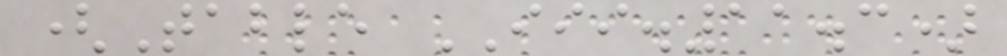(Table III.11.3)
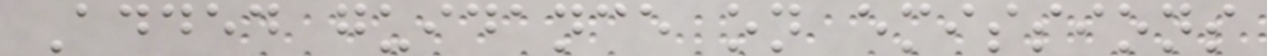Added guidance on emissions
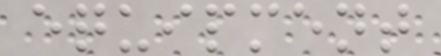equipment
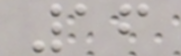16
